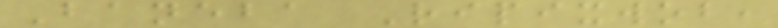Baneba Ripixwob,
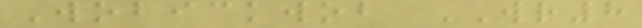Wobickwob WR8
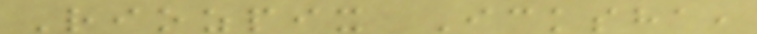Riozpix Icksha,
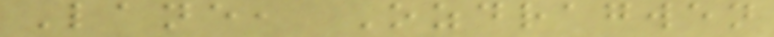Lane, Ozdragwen
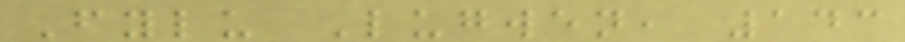Fylu Lugwen, 143
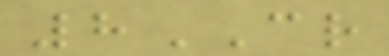8CR
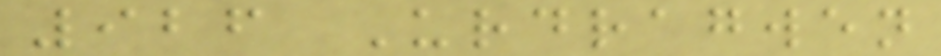926 Urdragwen
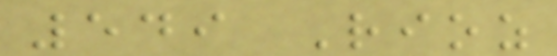549 Rioz
